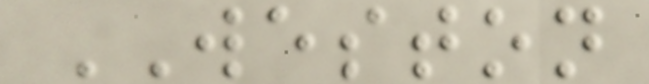WESTON
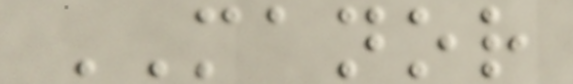MANOR
